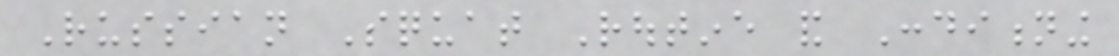Russian Squat Routine and Conditioning
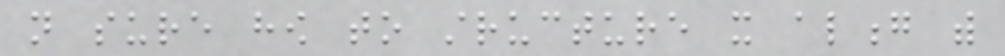not sure how to structure it along with
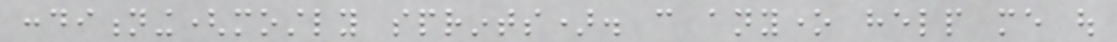conditioning(mostly sprints). can anyone help me out
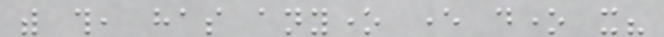with this, has anyone ever done it?
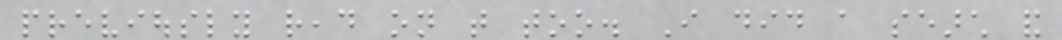previously read on that too. I did a search and
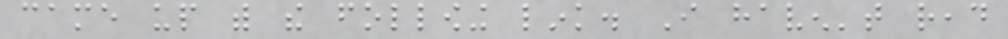came up with the following link. I haven't read
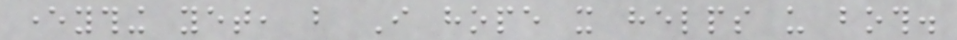everything yet, but I hope it helps us both.
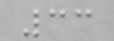33
